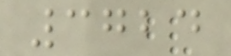3724
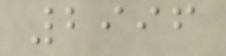2996
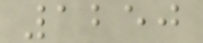1250
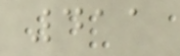411
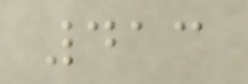413
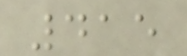415
